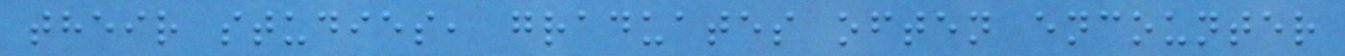their studies, graduates often encounter
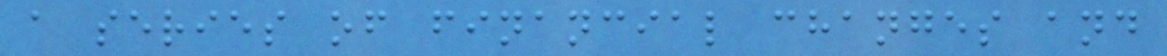a series of financial changes and
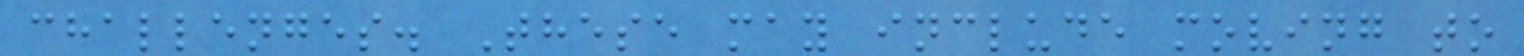challenges. These may include moving to
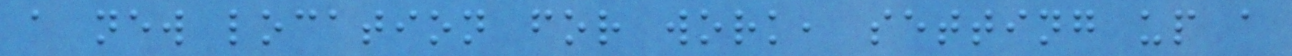a new location for work, setting up a
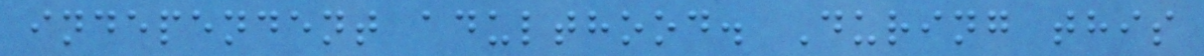independent adulthood. During this
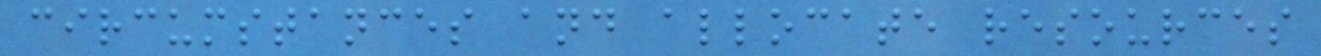circumstances and allocate resources
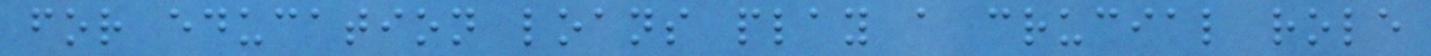for education loans play a crucial role
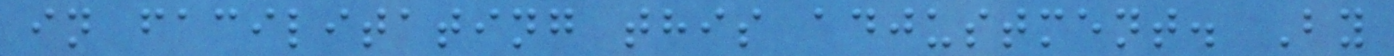in facilitating this adjustment. By
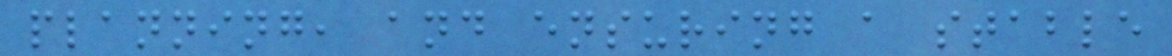planning, and ensuring a stable
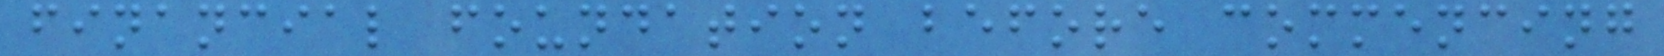financial foundation before commencing
